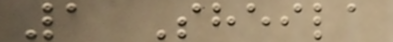1 Sheila
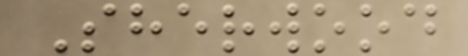Sherwood
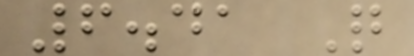6.41 Q
